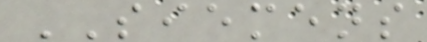SIEMENS
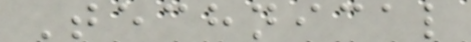Technical
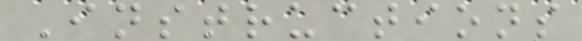Instructions
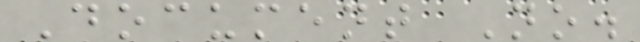Document No.
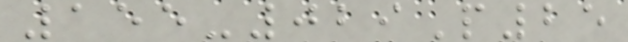155-029P25
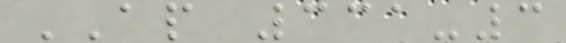AP 331-3
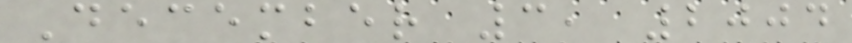December 3, 2004
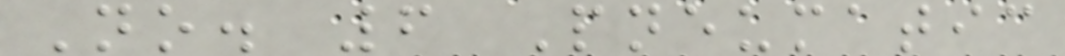No. 6 Pneumatic
